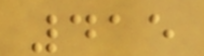415
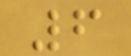6
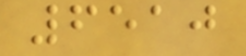6510
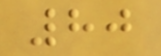80
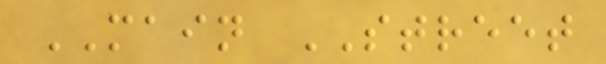MAIN STREET
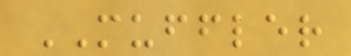MUFFLER
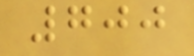700
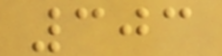303
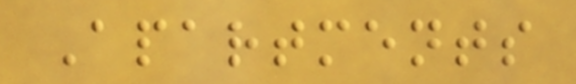Apartments
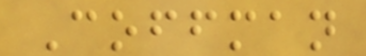Coffman
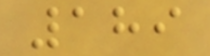189
